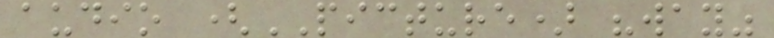audio (PICTURE) "way"
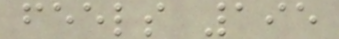feels 195
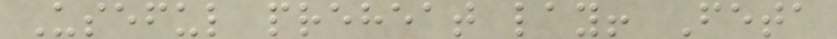Useful preheat lay! Feta
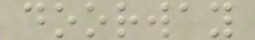doorway
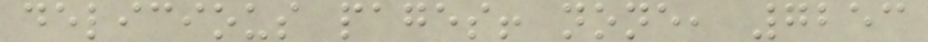delicious pages! none, 7253
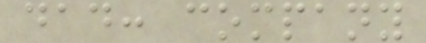dad: company
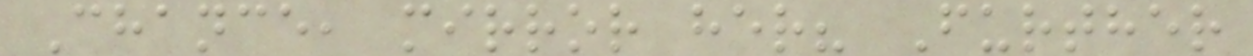Chance, mirror her? Further
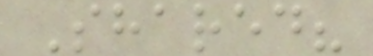Shared?
